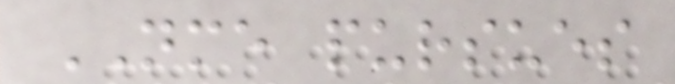NME pursues
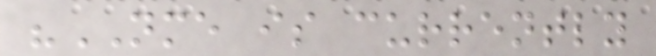"NME is currently
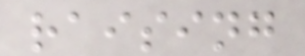raising
